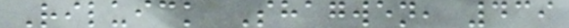Riluick Shagwen, 439
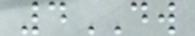4DW
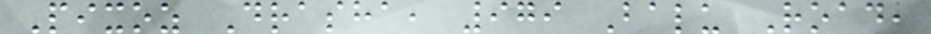Pixoz Drasha, 979 Balu Road,
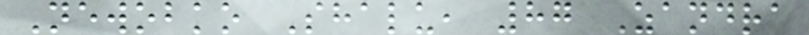Newobko Shalu, 87 Zandra
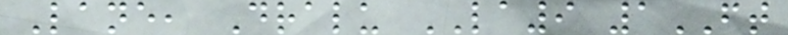Lane, Dralu LA9 1FT
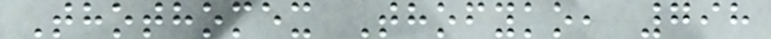Thothomex Thofyko, 798
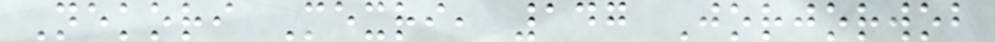Nekori Mexri, 147 Jorjorwob
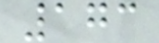173
